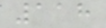118
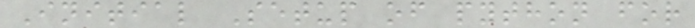Initial Setup of python for
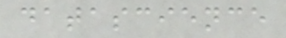datascience
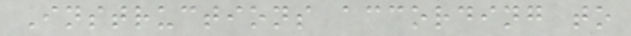Instructions according to
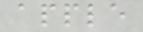apple
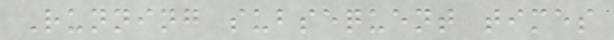Running subsequent times
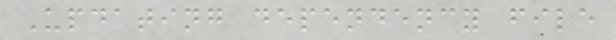Updating dependency file
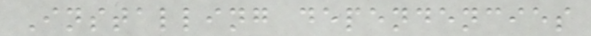Installing dependencies
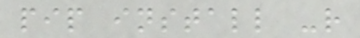pip install -r
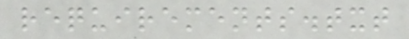requirements.txt
